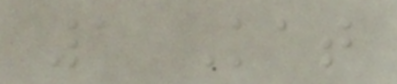1 Kat
